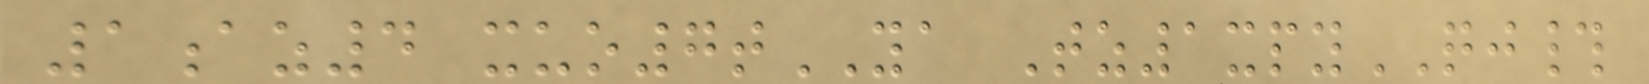1az4 xuo7tYA Tz1xpyQJ#
